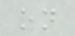on
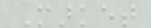Market
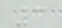3
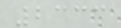2333
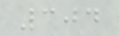304
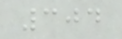304
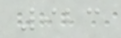923
